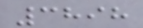3898
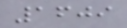1609
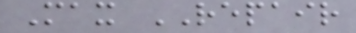Max REPAIR
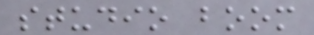studio boom
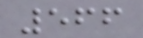566
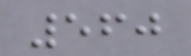560
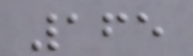165
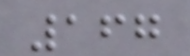167
